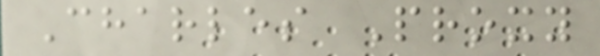Charles Proxy
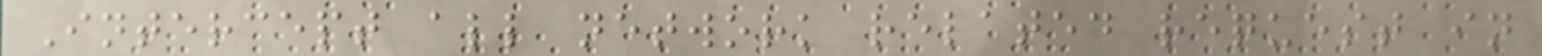Intercept all network related request in
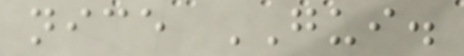nice GUI.
